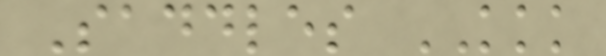Saddles KKK
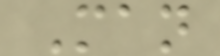Man
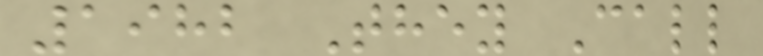1982 They Call
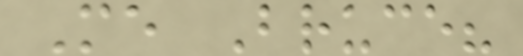Me Bruce?
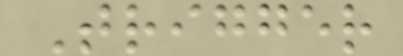Trigger
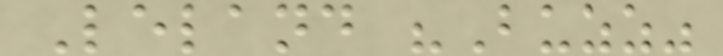Leland "Buzz"
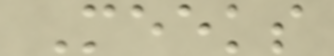Meeks
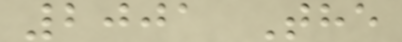2001 The
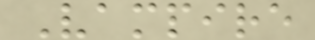Vampire
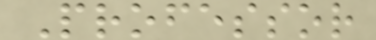Professor
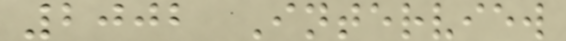2002 Interview
